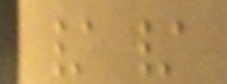/ /
